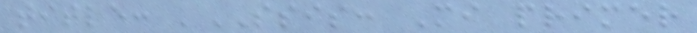title: 'SSIS: Mi primer
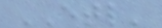ETL'
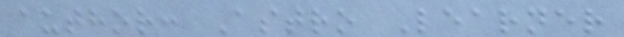author: Astro Learner
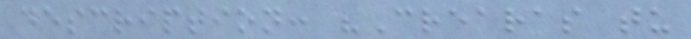description: "Crearas tu
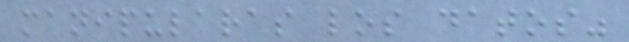manipularas los datos"
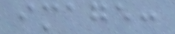image:
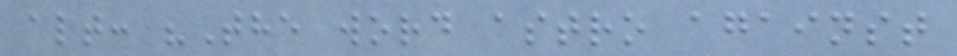alt: "The word astro against
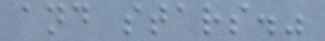and stars."
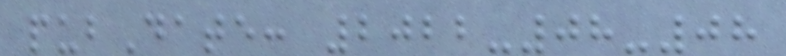pubDate: 2022-08-08
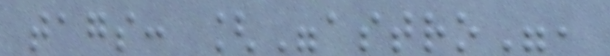tags: ["astro",
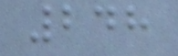248
